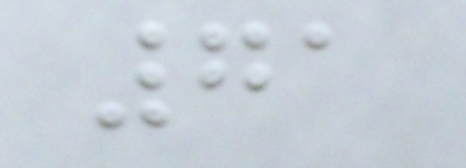71
